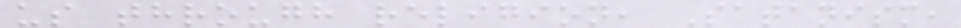us through religion, Satanism,
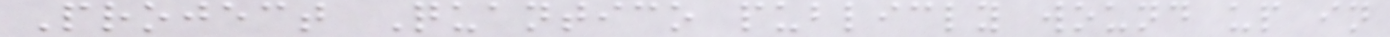Project Quantico publicly wound up in
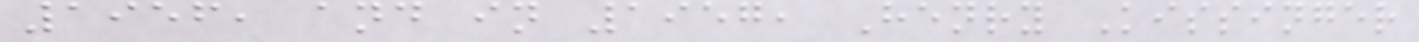1956, and in 1957, Henry Kissinger
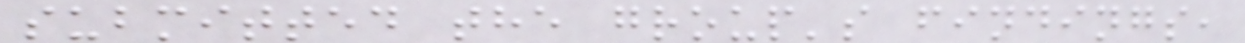submitted the group's findings,
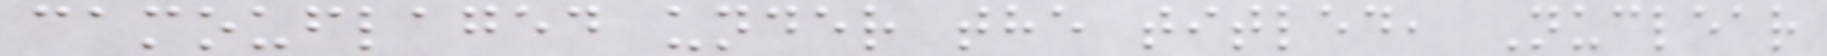camouflaged under the titled, Nuclear
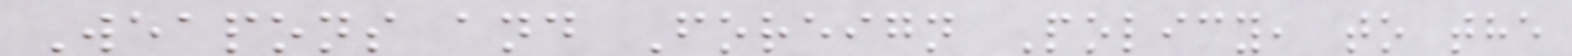Weapons and Foreign Policy, to the
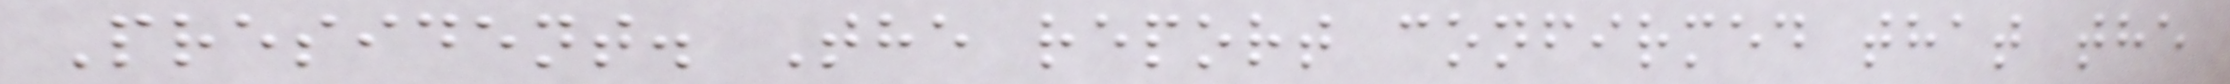President. The report confirmed that the
